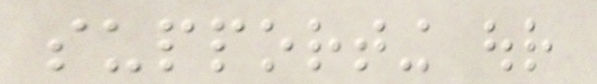supporting our
